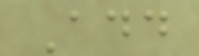Add
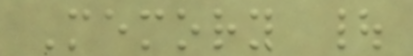Memory |
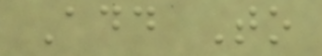Add To
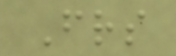Friends
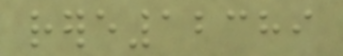rere12389
